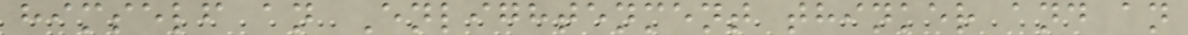himself an Enlightenment thinker and an
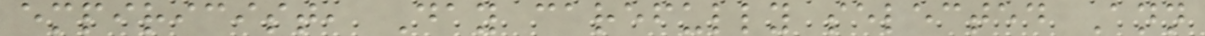empiricist, Day carefully selected Ann
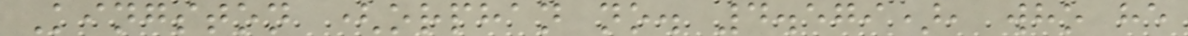Kingston (orphan no. 4.579), who he
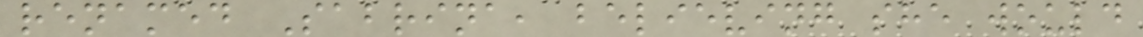renamed Sabrina, believing she would
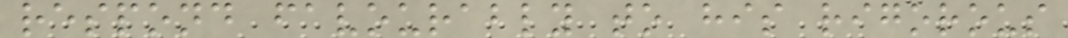respond favourably to his rigorous
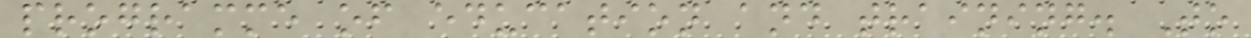programme of education and training. To
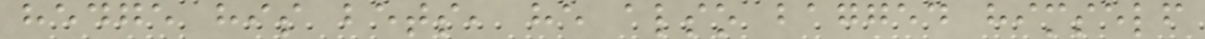hedge his bets, he also bagged himself
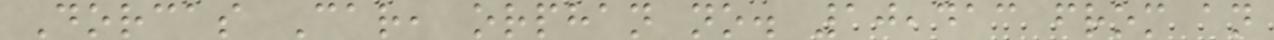Dorcas Car, orphan no. 10,413 from an
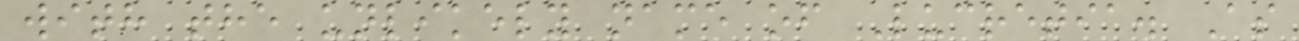with the unlikely name of Lucretia. As
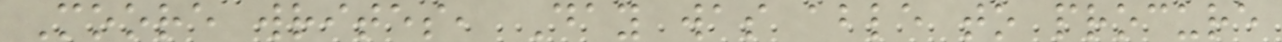Moore writes, Day was able to procure
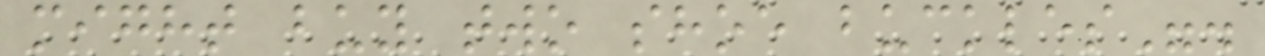might buy two shoe buckles".
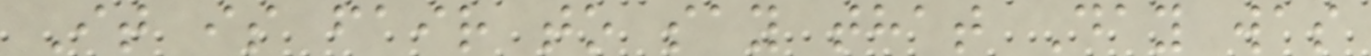It is fair to say that Day was
